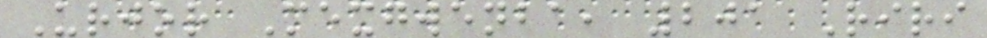Urjor Mexgwenba, 201 Riri
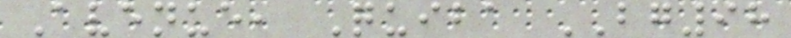Avenue, Quiba BG98
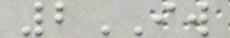2IW
